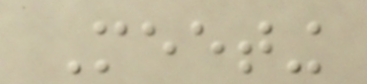Meeting
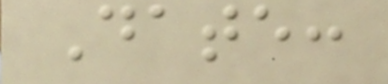Date:
